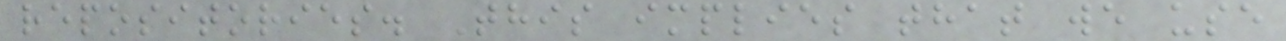repositories. This implies that we use
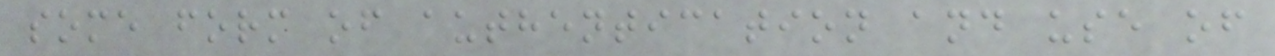some form of authentication and use of
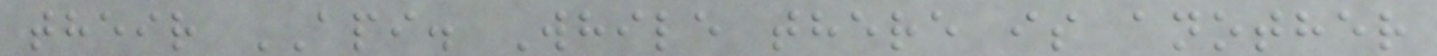their API. While there is another
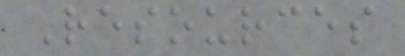Resources
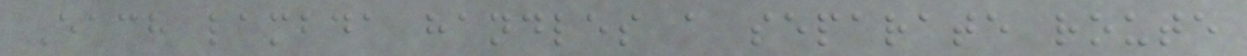Each lambda handles a separate route
